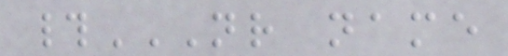#NR NAME
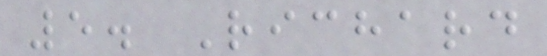5. Richard
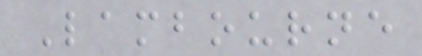Lambourne
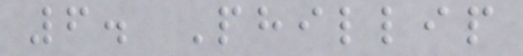6. Phillip
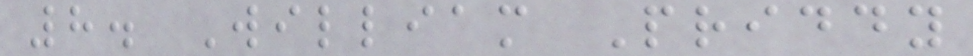8. William Priddy
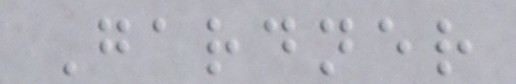Gardner
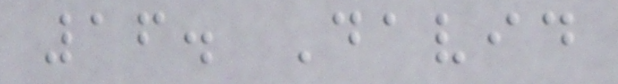16. David
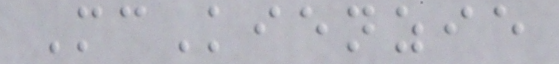McKienzie
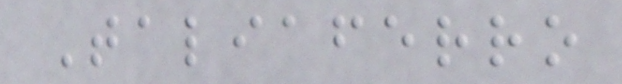Taliaferro
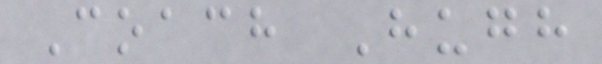Coach Hugh
